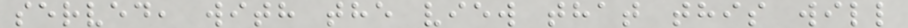served, with the view that this will
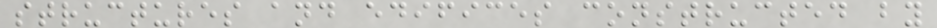structures and edifices constructed by
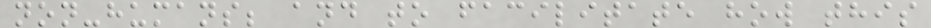non-humans; and to facilitate how this
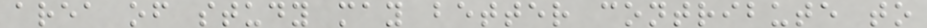area of study may better contribute to
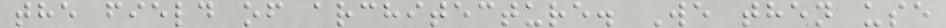the field of architecture. We then use
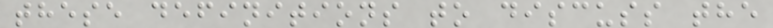these definitions to discuss the
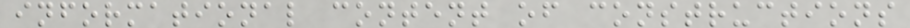informational content of constructions
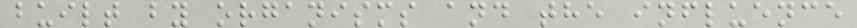built by organisms and the influence
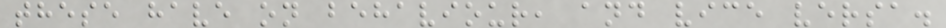these have on behaviour, and vice versa.
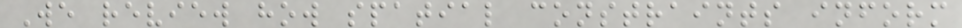We review how spatial constraints inform
